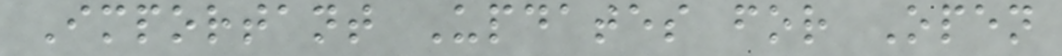Important Updates for Open
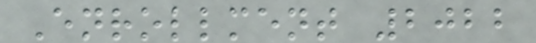Enrollment 2022
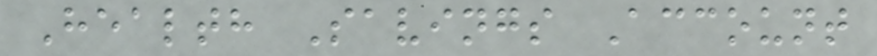Health Savings Account
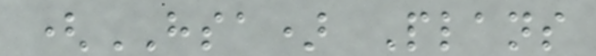(HSA) Plans
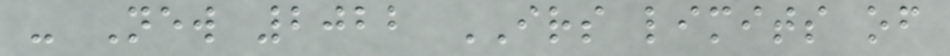- New 2022 IRS limits of
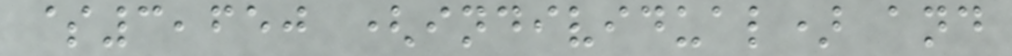$3,650 (individual) and
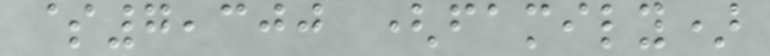$7,300 (family)
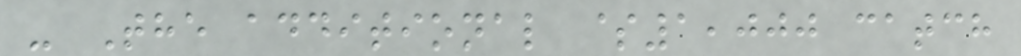- The additional $1,000 catch
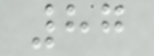87
